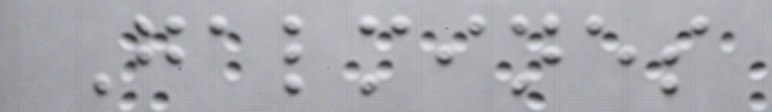Galmines
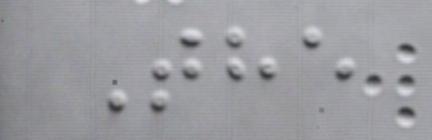The
